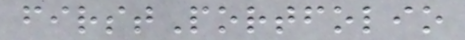firstPortfolio
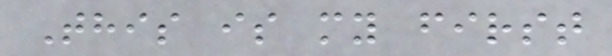This is my first
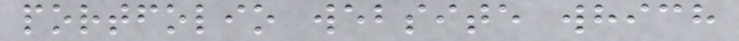portfolio website which
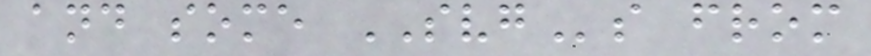and some SVGs from
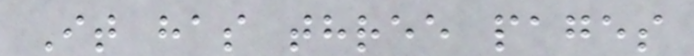It has three pages
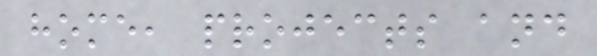home, projects and
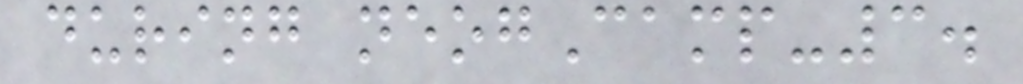during neogCamp-3.
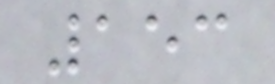153
